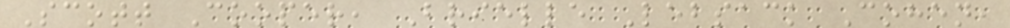Scott Cooper, Brielle Lebsack Cohen,
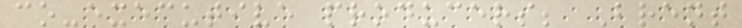co-executive producers; Brent
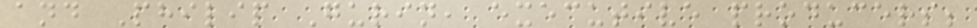and Philip Gurin, executive producers;
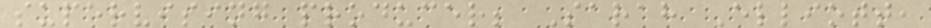supervising producer; Sarah Elliott,
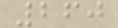260
